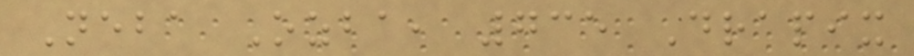Neba Ozba, 735 Drapix
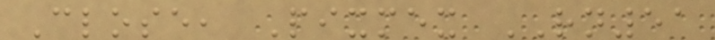Close, Pixmex RN51
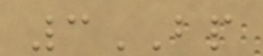3BP
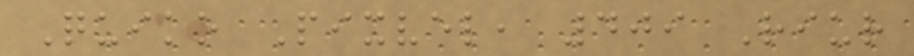Quiko Pixvel, 409 Riur
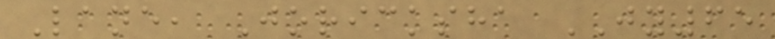Lane, Joricksha JY65
